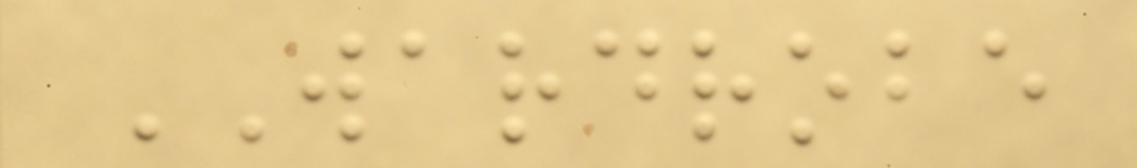WARDROBE
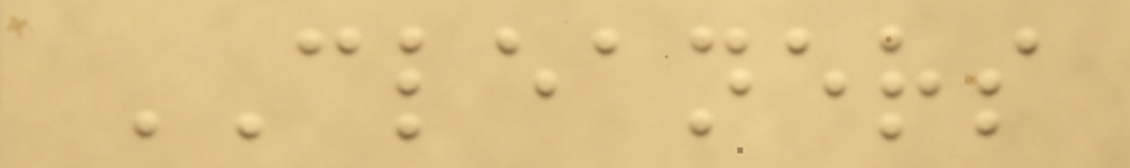CLEANERS
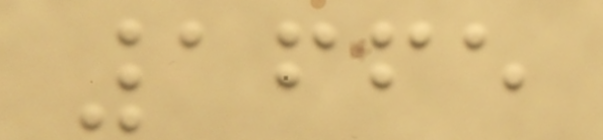1665
